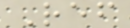Ref
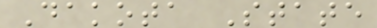Dakota State
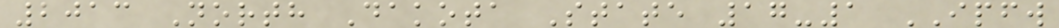2013 North Dakota State 17-1 IPFW
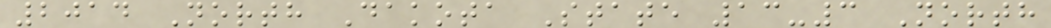2014 North Dakota State 13-3 North
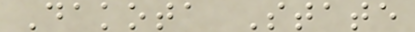Dakota State
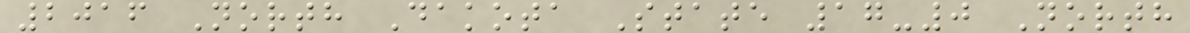2016 North Dakota State 17-0 North
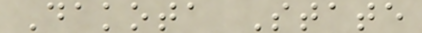Dakota State
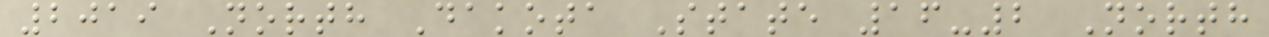2019 North Dakota State 16-2 North
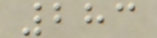283
